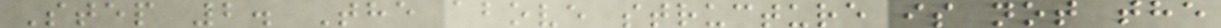Step 2. The above structure is not the
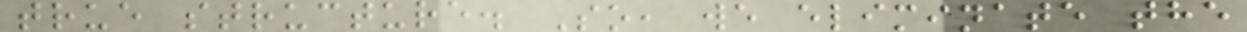true structure. So, we eliminate the
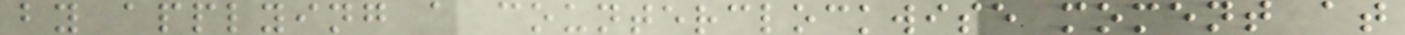by applying a counterclockwise moment at
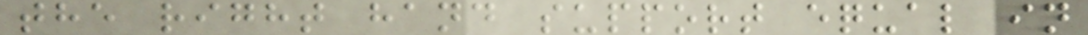the right hand support equal in
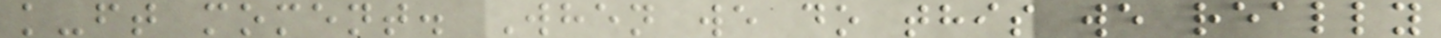k-ft moment. When we do this we really
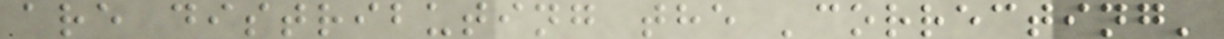are distributing the 'correcting'
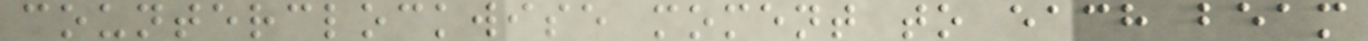counterclockwise moment to each beam
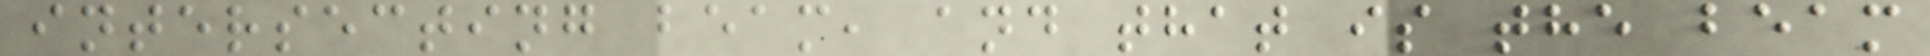intersecting beam, and that is the beam
